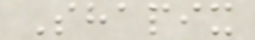Shapix
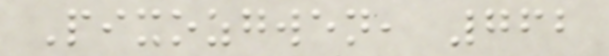Pixozgwen, 762
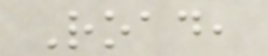Road,
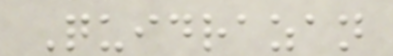Quidrazan
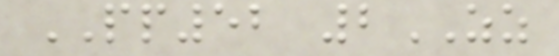PP52 2ZZ
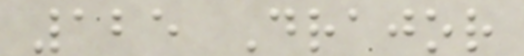125 Drajor
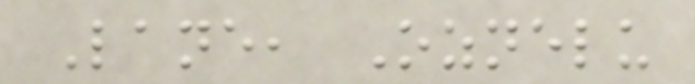Lane, Oznelu
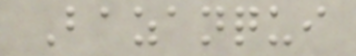Bazanqui
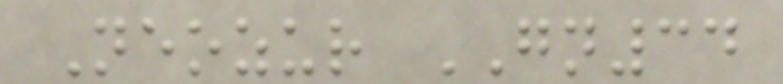Neozur GN34
